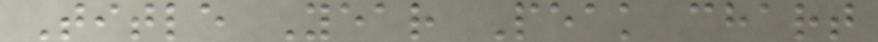Title Year Peak chart
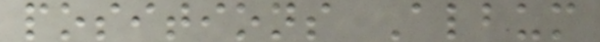positions Album
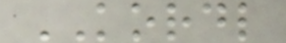KORDL
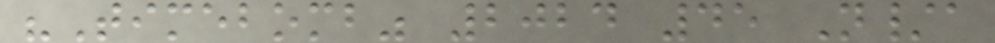"Timebomb" 2024 45 N/a
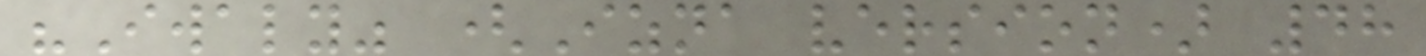"Iwaly" (Izna version) 48
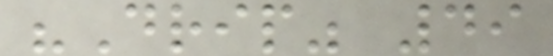"Drip" 49
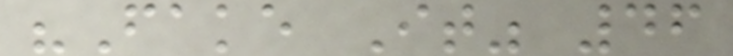"Fake It" 46
